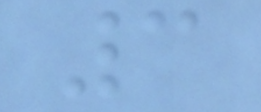3
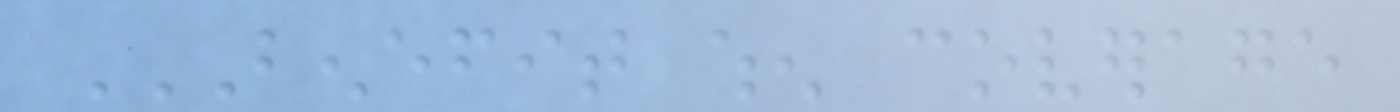BENEFIT WHEN COVERAGE
